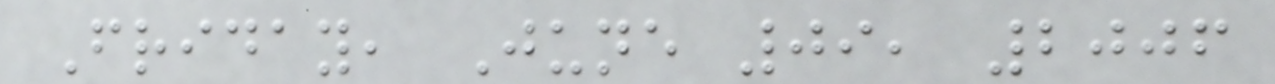Friday, June 09, 2006
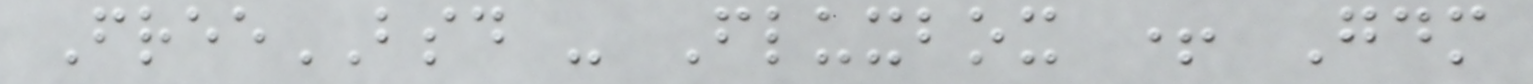FreeBSD - Fluxbox + Gdm
